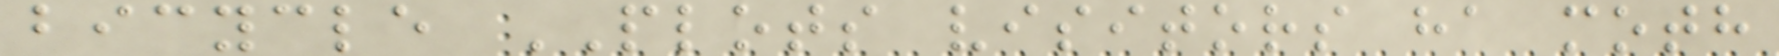bicycle PLOTS visitors ha moth
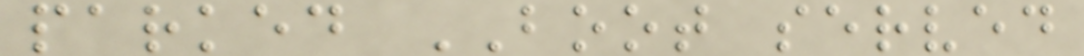parked BOOT served
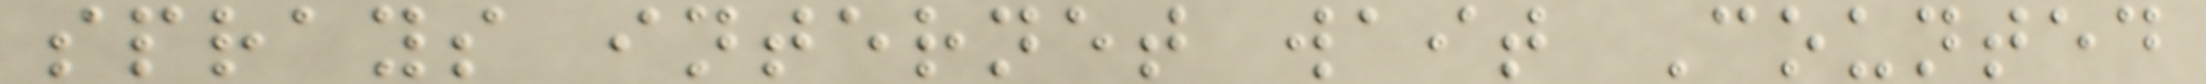sprays internet wait Counted
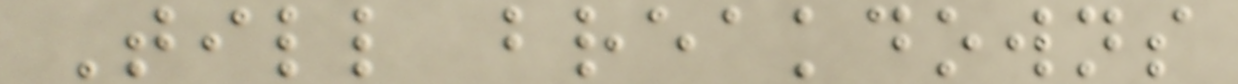Till breakdowns
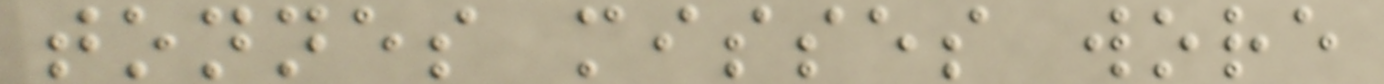tonnes misses wore
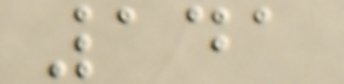141
